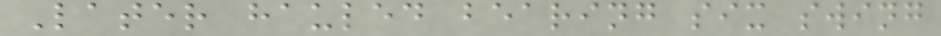Later hauled bearing six swing
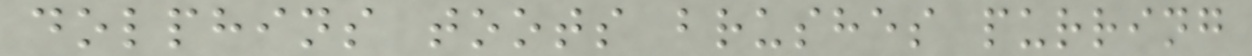dolphins toots brushes purring
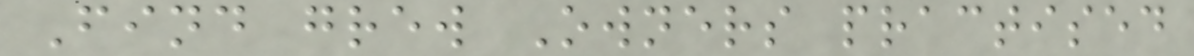Find grew Owners practised
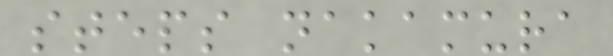steps nakamura
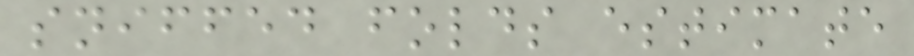sniffed folds estimate
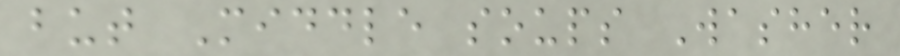but Middle soups Washer
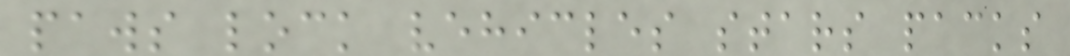paws lock vehicles stars packs
